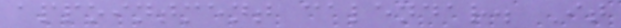appointment calendar. It
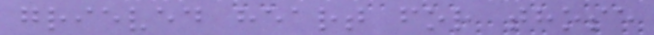grieved heart for those
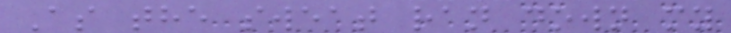As the sweat ran down my
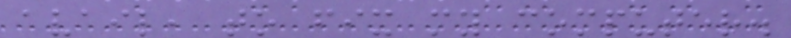avail, to fix my computer.
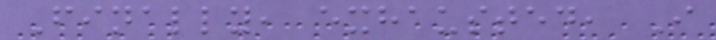Finally, exhausted, I
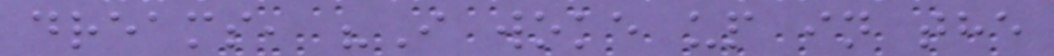dreams, "I woke up in the
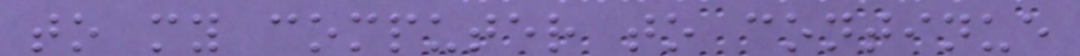to my computer to continue
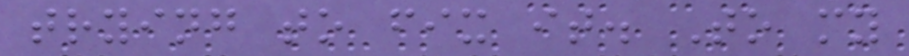trying to fix it. To my
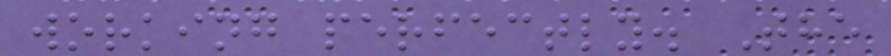working perfectly. The
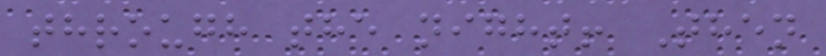through the night! Then
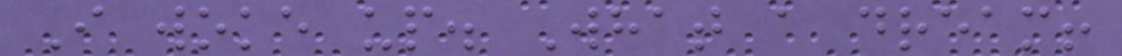I woke up. What a dream!
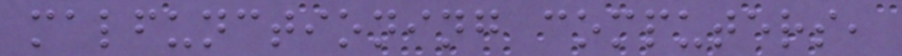malfunctioning computers,
